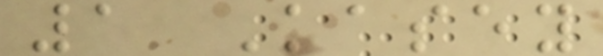1 Kasey
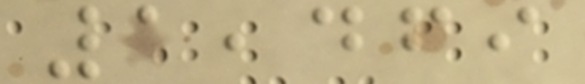1,469
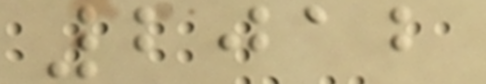2012
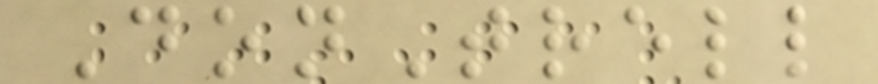DonTrell
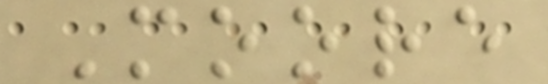Moore
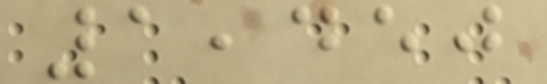1,450
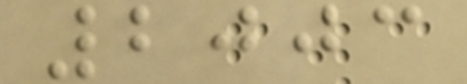2003
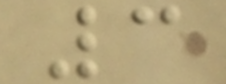3
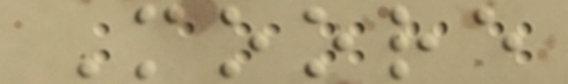Moore
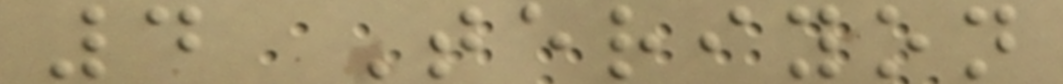4 Teriyon
